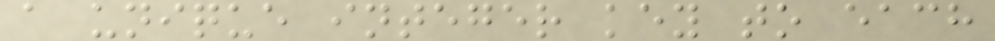a unique integer key to each
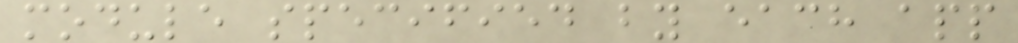module specified by each app
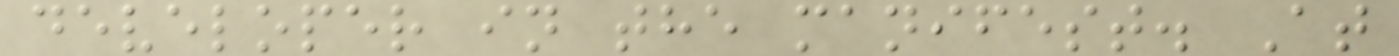developer in the manifest. At
